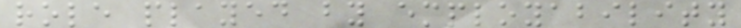role played by employability
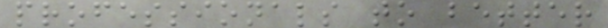professionals to better
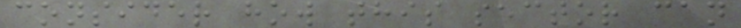consider how this sector can
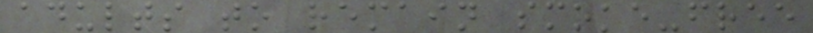adults to remain smoke-free
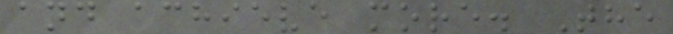and achieve more. The
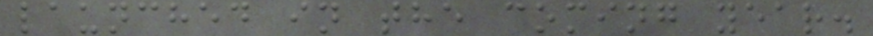launched in the coming year.
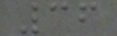36
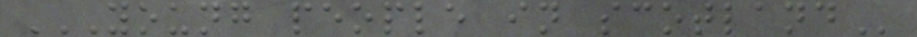YOUNG PEOPLE IN SCOTLAND
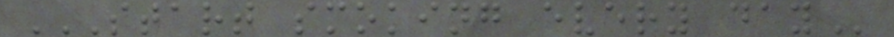START SMOKING EVERY DAY
